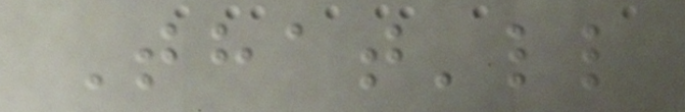That'll
